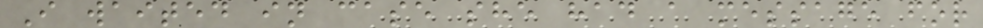I waited in case she had a message for
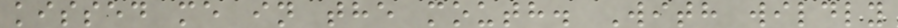kissed me in the mouth. With wildly
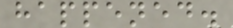happened.
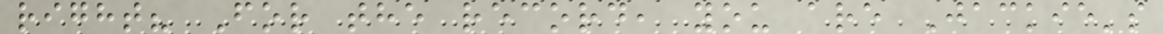right? For the record, you are Jackie's
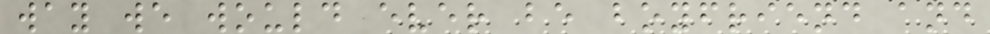way we would ever be boyfriend and
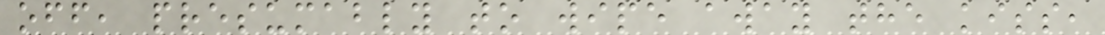off, presumably to wipe away the kiss,
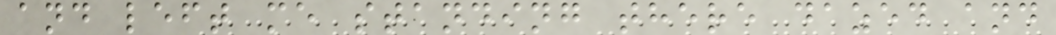and left me standing there dazed and
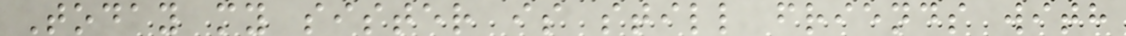Today my sister is still friends with
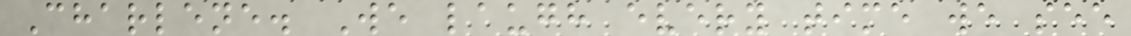Charlene. We laugh every time we see
